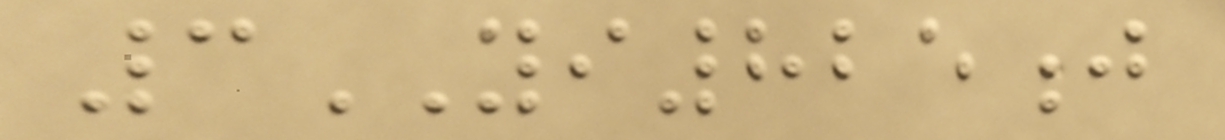3YI825j
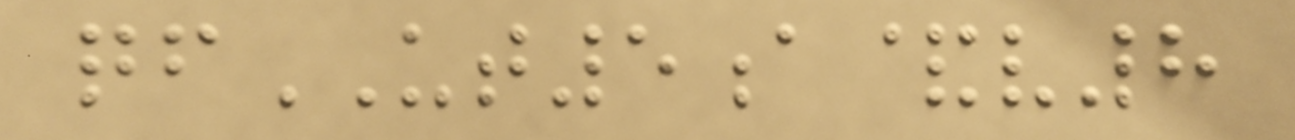qfUT5a&v8
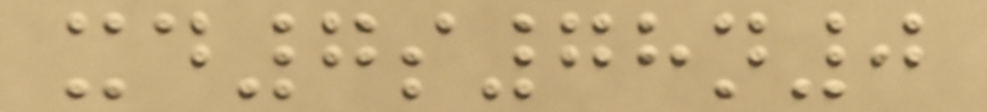xd7s78n0
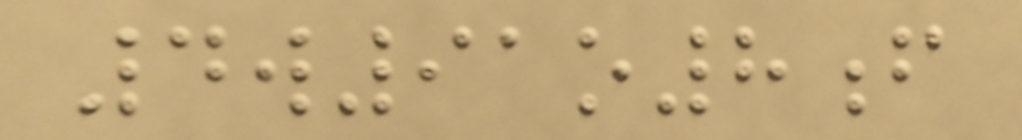4w91o8f
